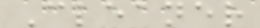Cleaner
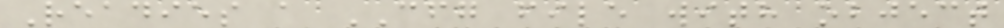Readies a CFG file with object
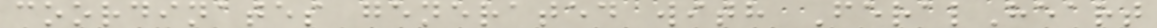coordinates generated with FeralHeart
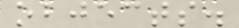objects.
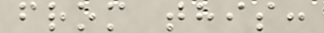from this:
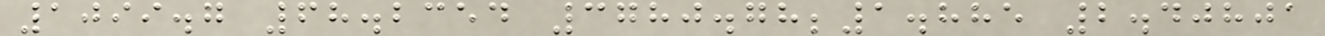1099.7 68.2354 3780.78;1.885 2.40801
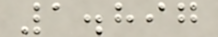1.897
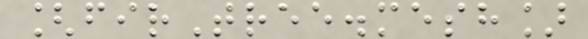[firTree.mesh]
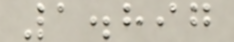1.897
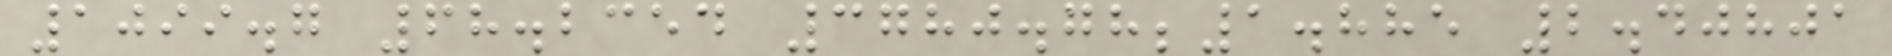1099.7 68.2354 3780.78;1.885 2.40801
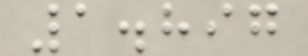1.897
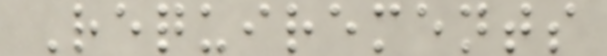Requirements
